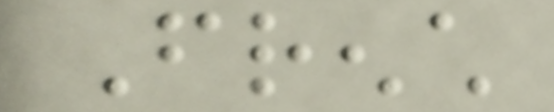French
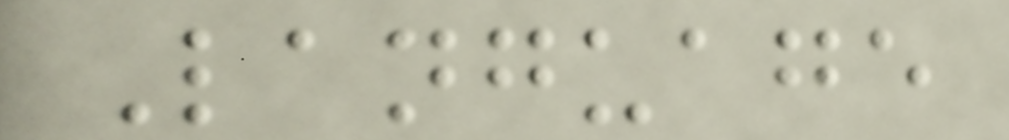Language
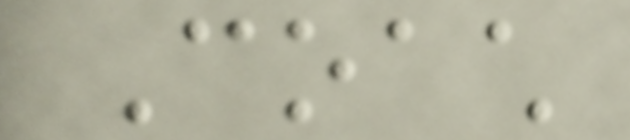Coach
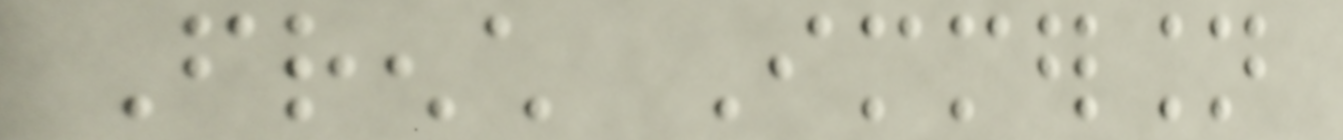French Immersion
